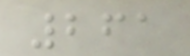261
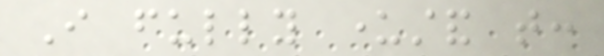I fully understand that:
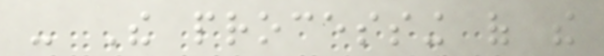- The processing of the
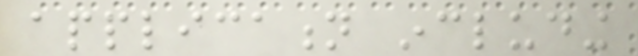application including
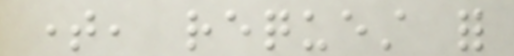time, request for
